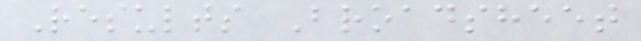Results Broadsheet
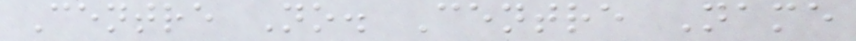Centre No. Centre Name
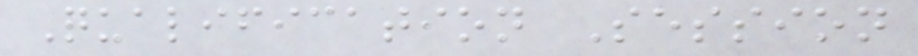Qualification Session
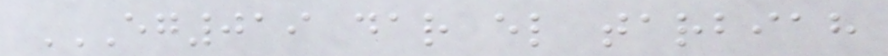EG019 DAR EL TARBIAH
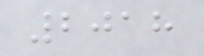2018
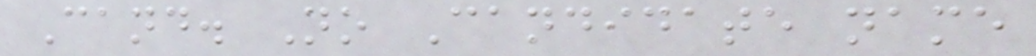Cand. No Candidate name
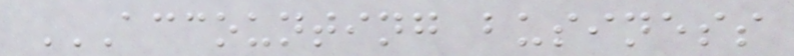ACCOUNTING BUSINESS
